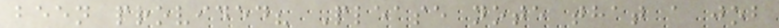been provided? Please note that a job
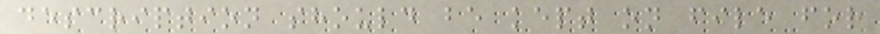description should be kept on file for
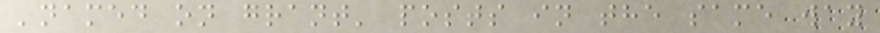'named on grant' posts in the same way
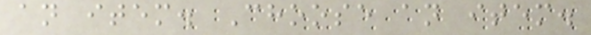an item. Choose an item.
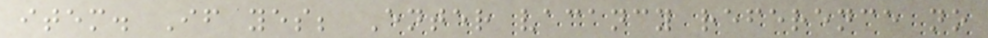item. If yes; Enter vacancy reference no
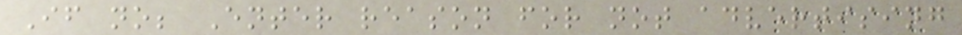If no; Enter reason for not advertising
